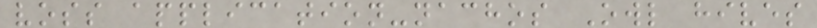voss application-nachos Owl hives
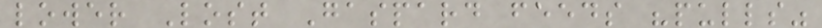lower Lost Gaspard feeds "pulls"
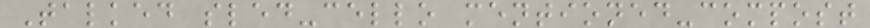Talked sled-cello mentioned-compost
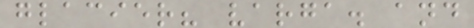glacier? varga. and
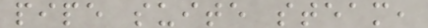pipe suite steam,
